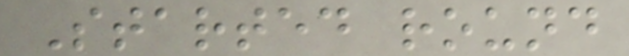Started round
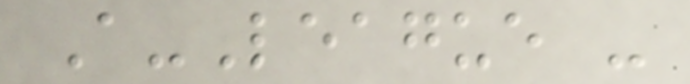A-League -
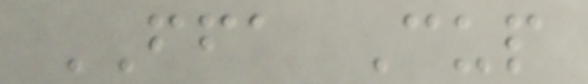FFA Cup
